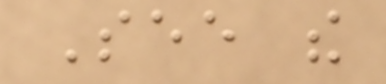See the
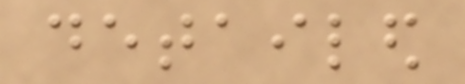detailed
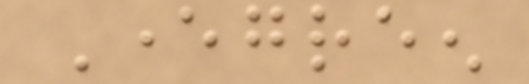Evergreen
